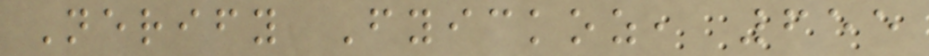Nerify Fyickoz, 655
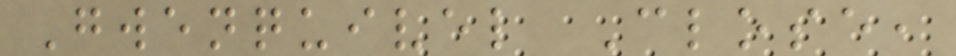Gwenquivel Close,
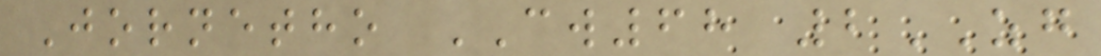Jornetho CW68 2ZG
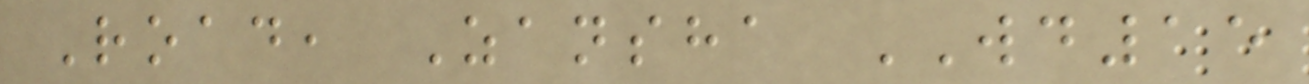Road, Zansha WD15
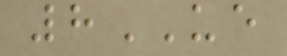8UE
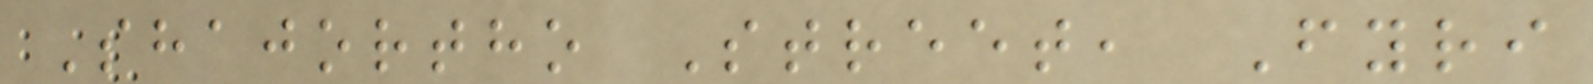Shajortho Street, Fyri
